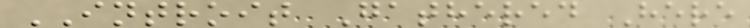INTROIT Gathered Here
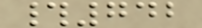#742
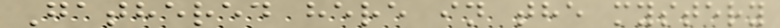Gathered here in the mystery
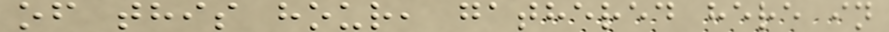of this hour, gathered here in
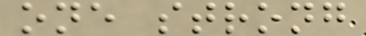one strong
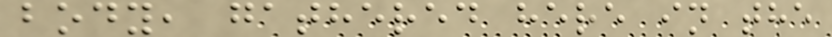body, gathered here in the
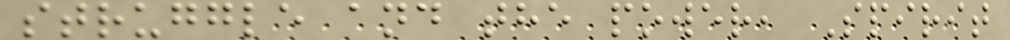struggle and the power, Spirit
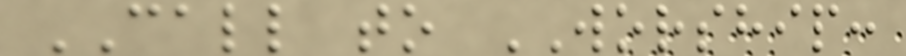CALL to WORSHIP:
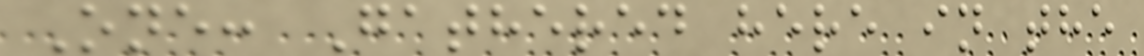One: Gathered here in the
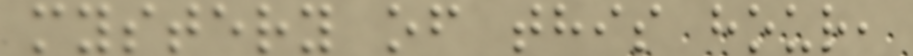mystery of this hour,
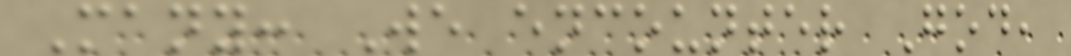Many: We encounter God,
